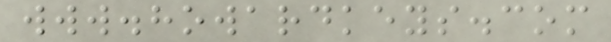www.howardkeys.com
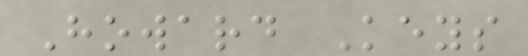Howard Keys
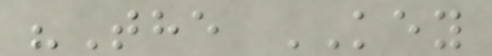"The KEY
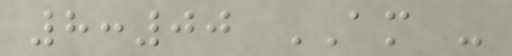8:00 AM -
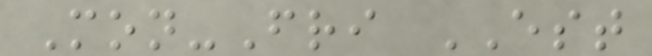Mon-Fri EST
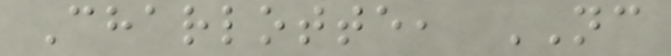Charlotte, NC
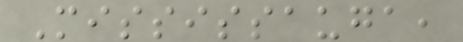Mississauga,
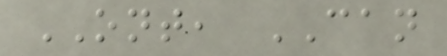ONT, CAN
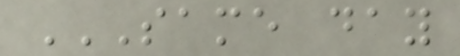SAME DAY
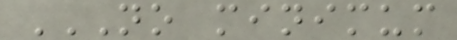NO MINIMUM
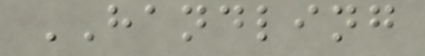HANDLING
